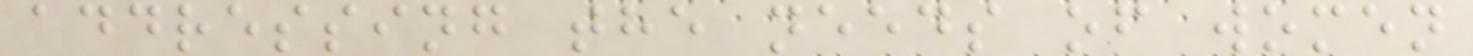addressing the needs of women
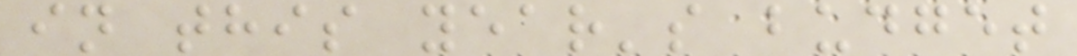in this year's budget
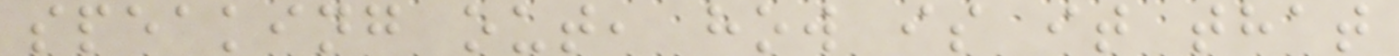speaking out, how is it that
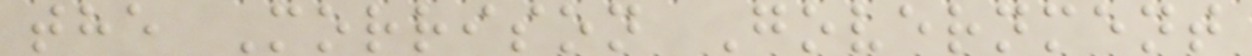the Morrison Government
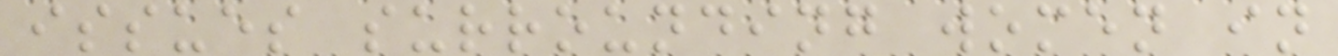issues surrounding women in
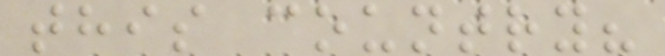this country?
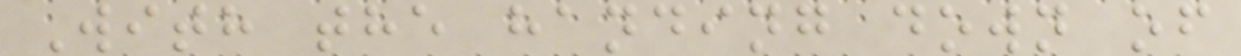With the handing down of
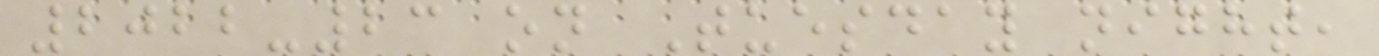2022-23 on Tuesday night,
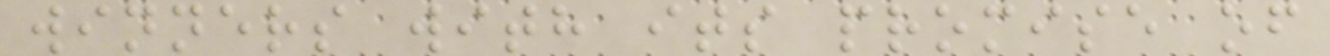winners with its promise of
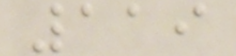119
